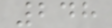248
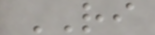RI
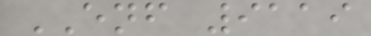ENF 9119
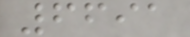6691
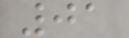01
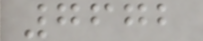7672
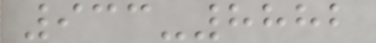933-8882
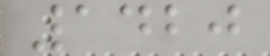1420
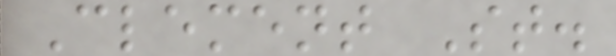Clement St.
